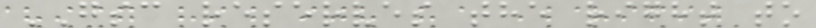GSC reserves the right to
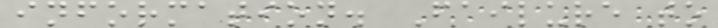information. Failure to
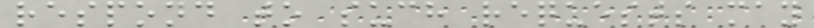respond to such requests may
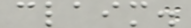claim.
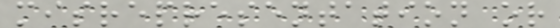misrepresentation or
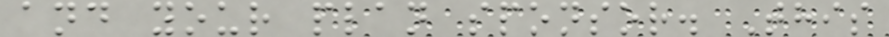and your plan sponsor. This
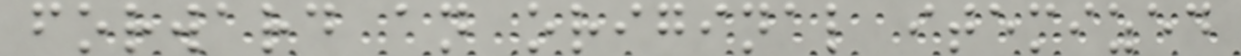forward an original itemized
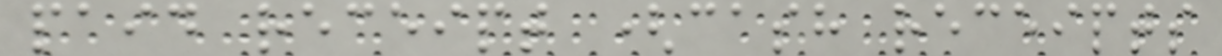paid receipt (cash receipts
